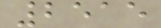2515
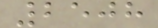2508
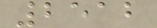2512
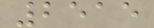2515
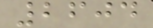2604
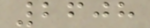2608
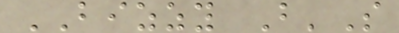BIZZY B'S
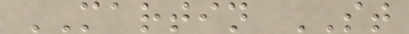MARTIN ST
